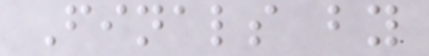Finals by
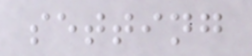setting
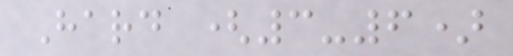Hard (3-6)
